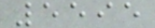5595
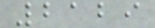2129
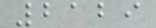2129
